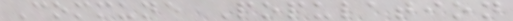Commune Population
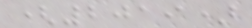(2019)
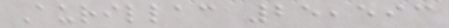Aurillac 25,593
